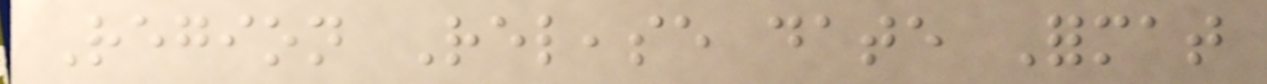Region Release date Format
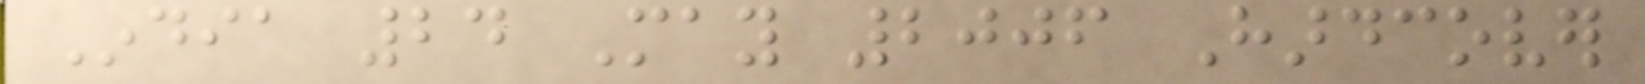India 24 May 2006 Hardcover
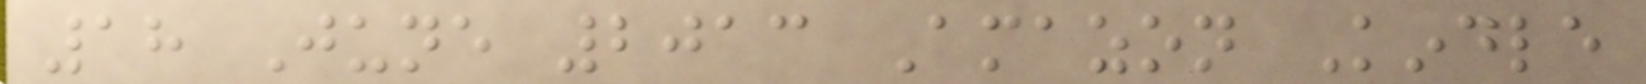18 June 2013 Amazon Kindle
